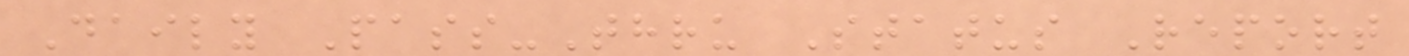Daily Pass-Thru Status Report
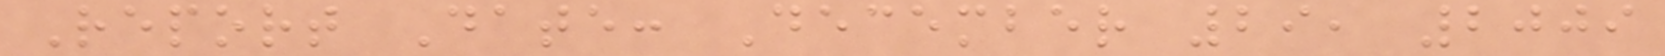Report Date: December 29, 2009
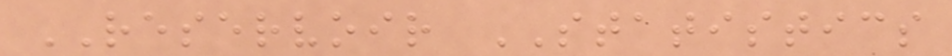RESERVOIR STATISTICS
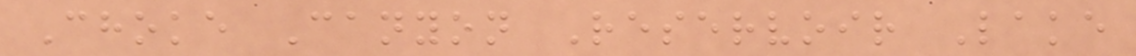Choke Canyon Reservoir Lake
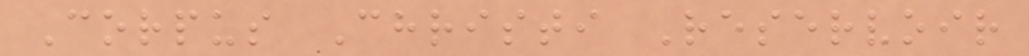Corpus Christi Reservoir
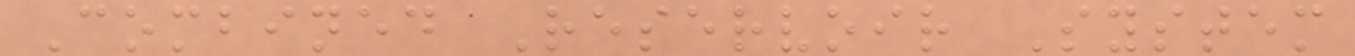Combined Reservoir System
